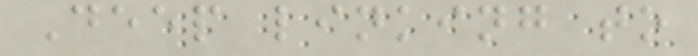Deep linking to
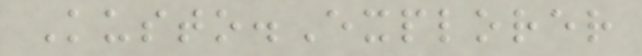Kusto.Explorer
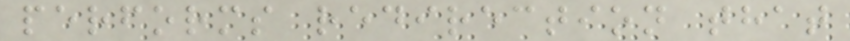performs redirection that
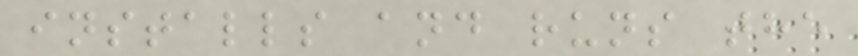installs and runs the
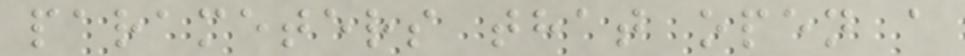parameters that open a
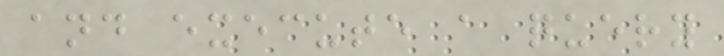and execute a query
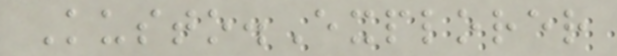Kusto.Explorer
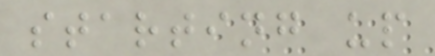starting up
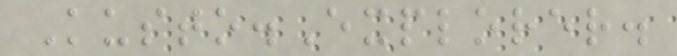Kusto.Explorer.
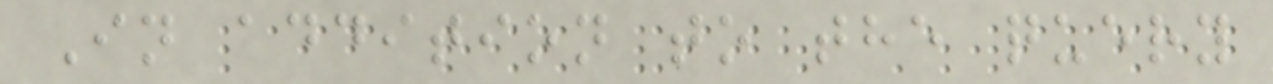In addition to the query
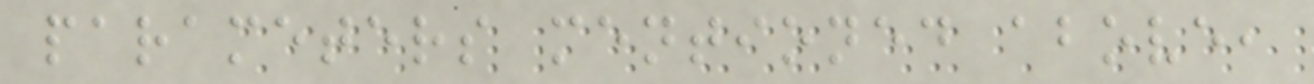parameters mentioned above,
